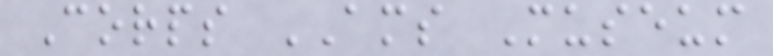Corps AMS Museum
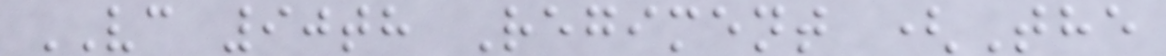VC 90th Regiment (The
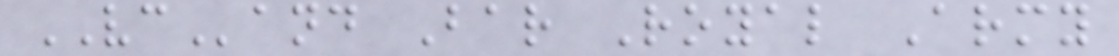VCand Bar Royal Army
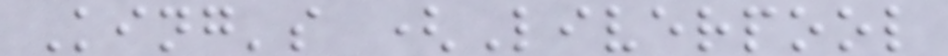King's (Liverpool
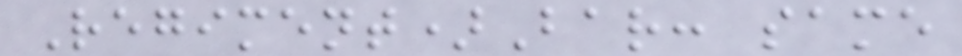Regiment)Bar: same
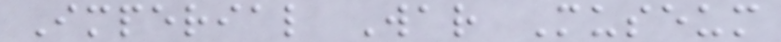Imperial War Museum
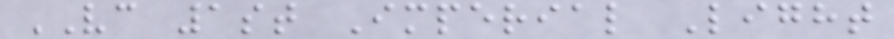VC 1st Imperial Light
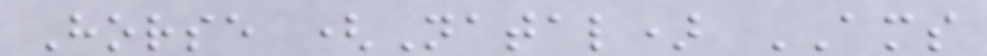Horse (Natal) AMS
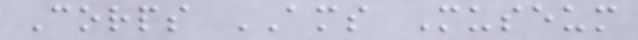Corps AMS Museum
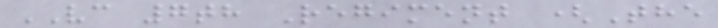VC 7th Regiment (The
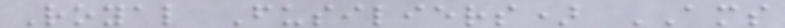Royal Fusiliers) AMS
